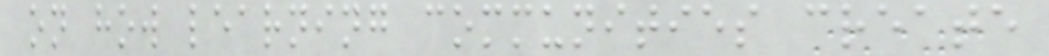on how learning communities create
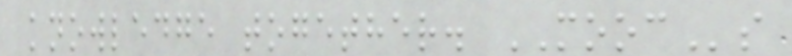knowledge together. MOOCs
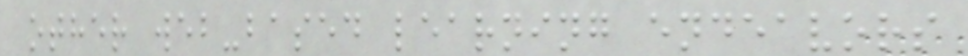other web-based learning endeavors
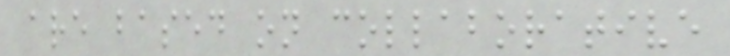are based on collaborative
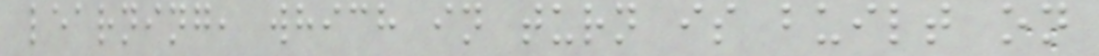learning, which in turn is built on
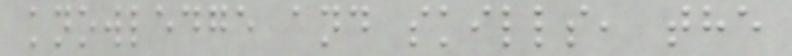knowledge and skills, the
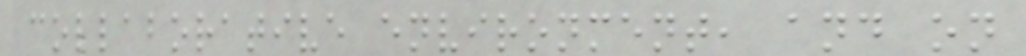collaborative environment, and on
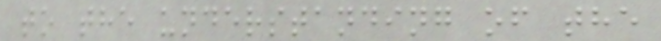to the understanding of the
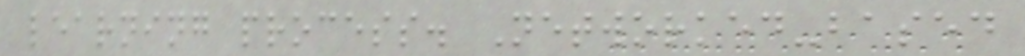learning process. Networked-based
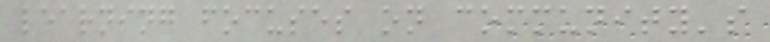learning focuses on community's
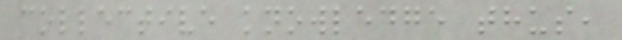collective knowledge thus,
